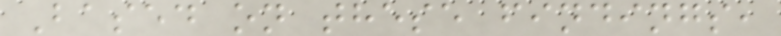Based on these findings,
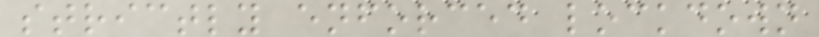strictly enforced lockdown
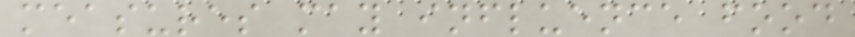measures may influence food
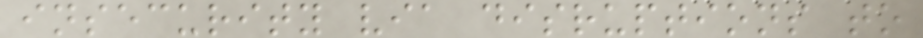insecurity via disruptions to
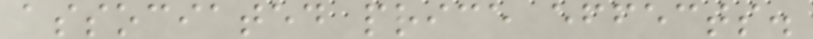associated price effects.
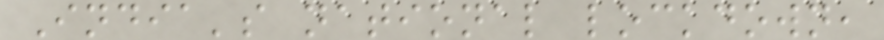India's national lockdown,
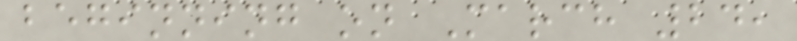beginning on March 24,
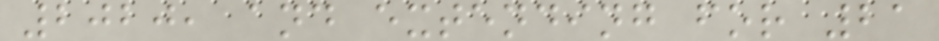2020, and extending for 21
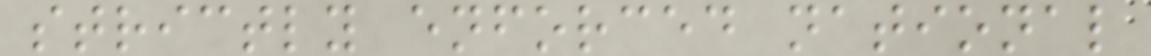strictly enforced national
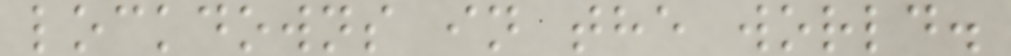lockdowns in the world.
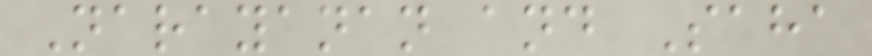Narayanan and Saha
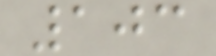103
